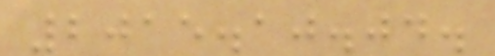2015.10.04.
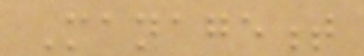Management
